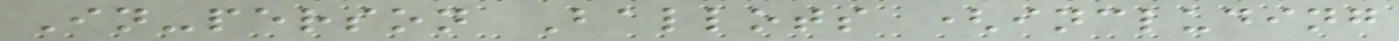In-person Ballots (including
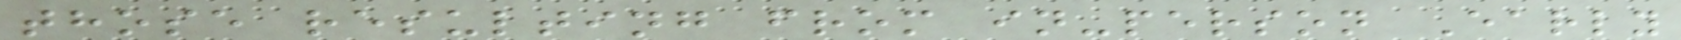those resulting from in-person Early
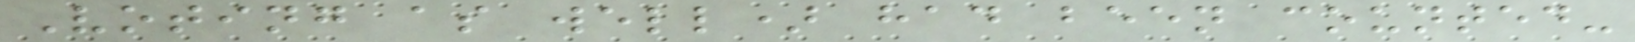Voting as well) had been counted-
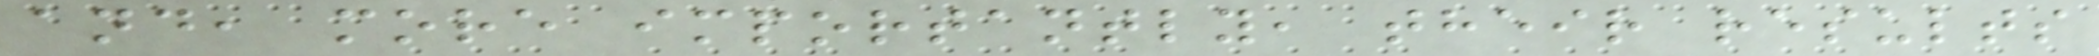and, more importantly, their results
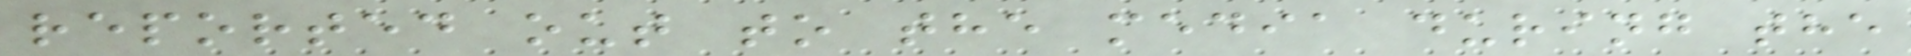reported out to the media during the
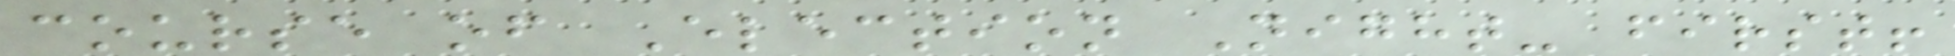course of Election Night- first!
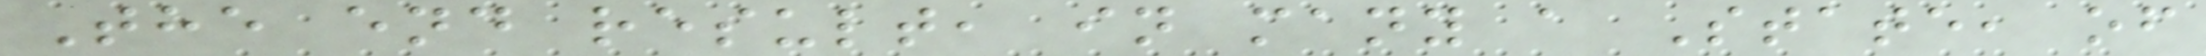The end result, in many a State, of
